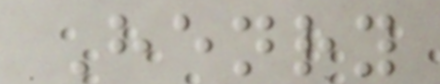Henry
